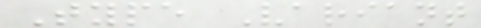Type Variant
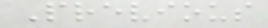Previous
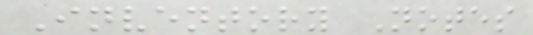Inventory Notes
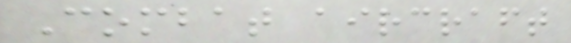Combat aircraft
